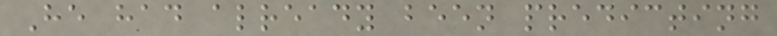He had already been predicting
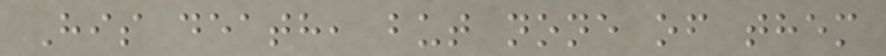His death, but none of them
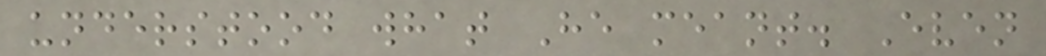understood what He meant. Even
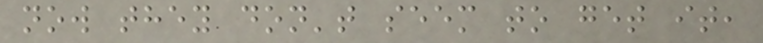now they don't seem to get it,
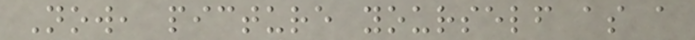Now, picture yourself as a
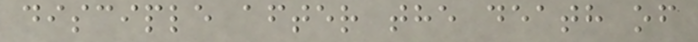disciple after the death of
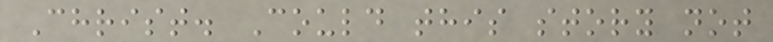Christ. Could this story not
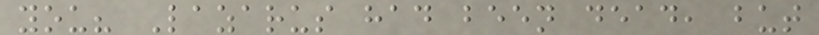you? Lazarus had been dead, but
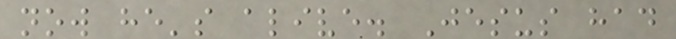now he's alive. Jesus had
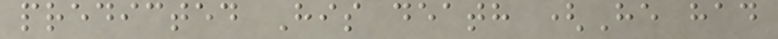predicted His death (He had
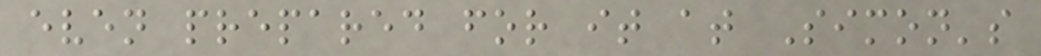even prepared for it at Simon's
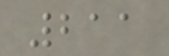211
